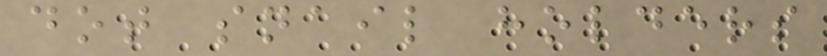dot snail holders
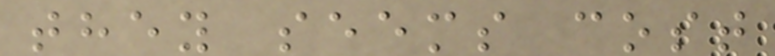they seems cost
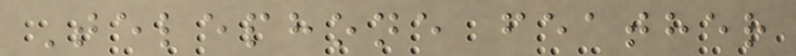Telephone feather
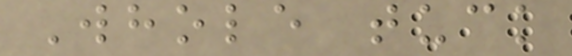Whole tuck
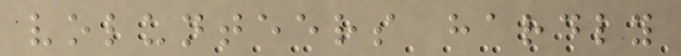volunteers hardly
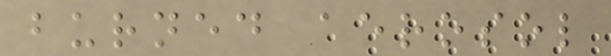burned aerosol
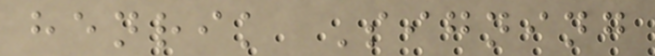henrik Signing
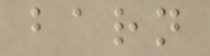barn
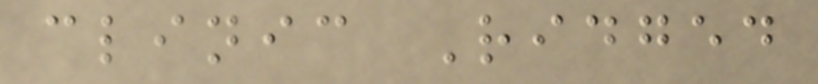clinic Ridged
